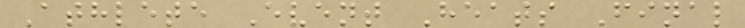Athlete Event Heats Final
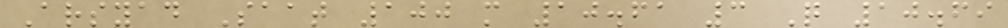Arsyad Saat 100 m 10.61 3 Q 10.69
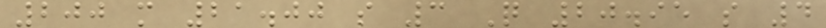200 m 21.00 s 3 Q 20.95 s 4
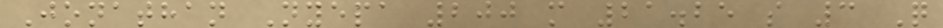Jonathan Nyepa 200 m 21.25 s 3 Q
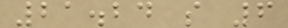21.24 s 6
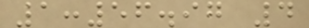1:56.97 4
